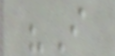"I
